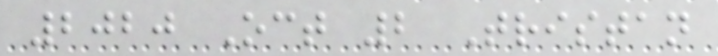2020 Oct 2 Tristan
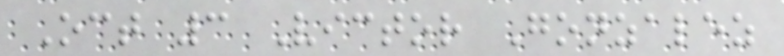Oct 3 Victor Gonzalez
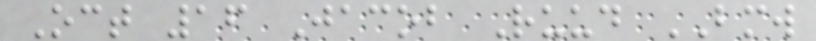Oct 16 Jacob Ruud BMW
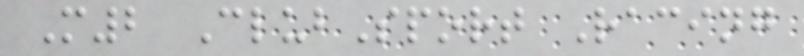M2 ClubSport Racing
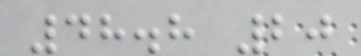48.8 20
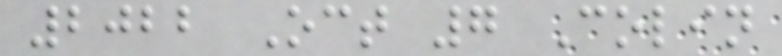2022 Oct 7 Colin
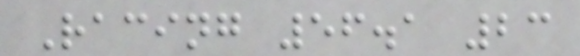Racing 56.1 23
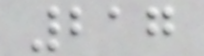217
